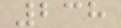238
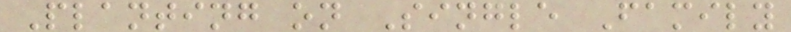Planting on Single Family
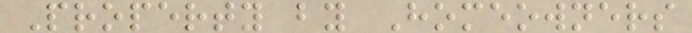Property by Homeowners
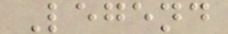Legend
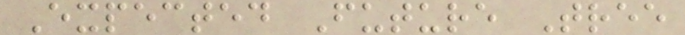Expected Future Tree
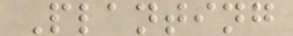Planting
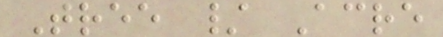Tree / Acre
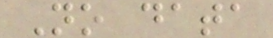No data
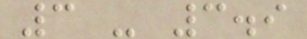3 - 3.9
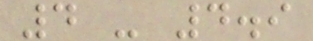4 - 4.9
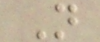N
